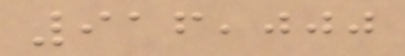916,000
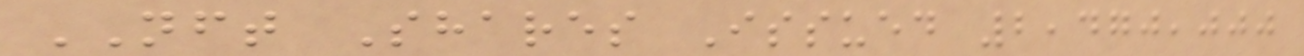NFT Shares Issued 2,470,000
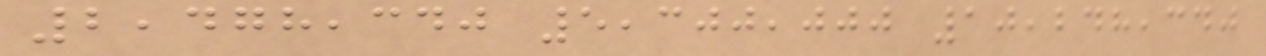2,478,340 5,300,000 10,248,340
